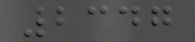2347
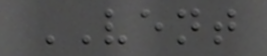VENT
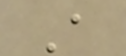A
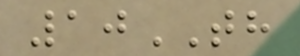10TH
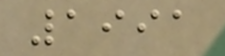1991
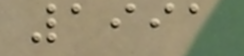1991
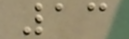13
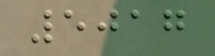5017
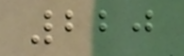220
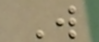W
